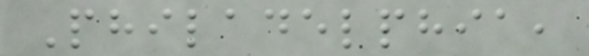Philadelphia,
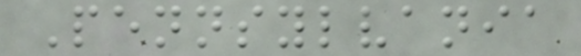Pennsylvania
